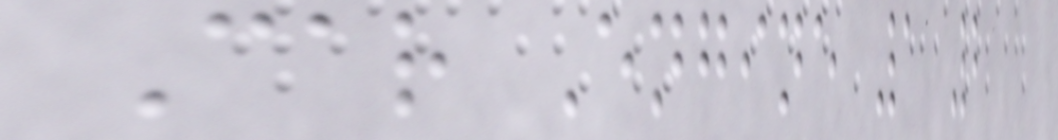Car Engine 1 2
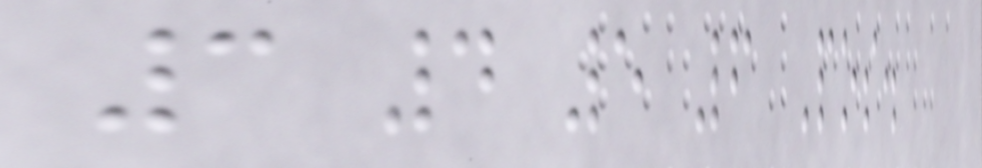3 4 5 6 Pos.
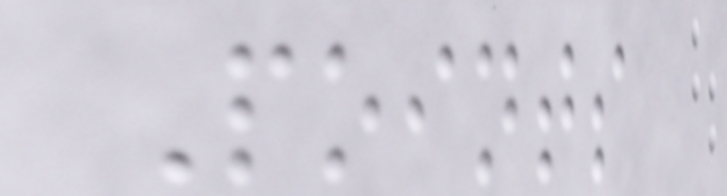Points
